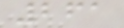261
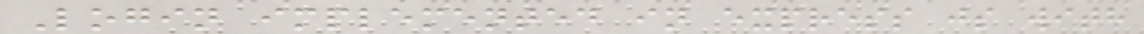Login implemented in express js with
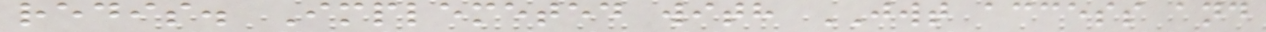redis. Implemeted with JWT access and
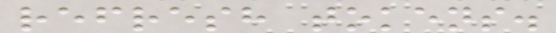refresh tokens.
